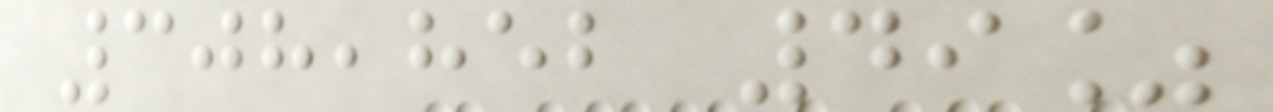308,852 49%
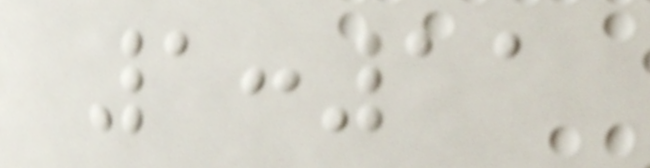1:11
